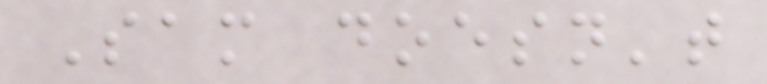Sam doesn't
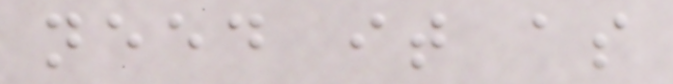need it as
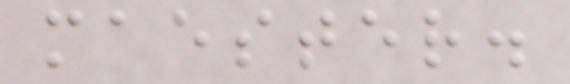maester.
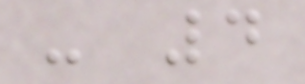- 4
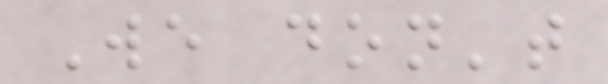We don't
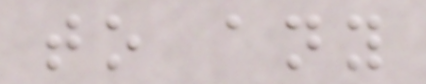to any
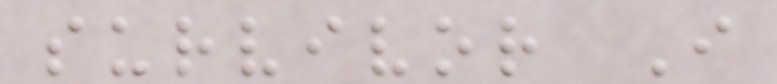survivor I
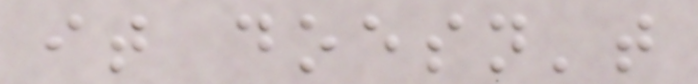it doesn't
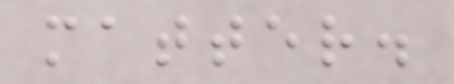matter.
